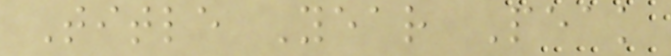Title Year Peak
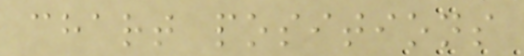chart positions
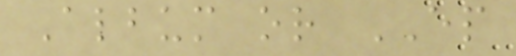Album or EP
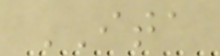ITA
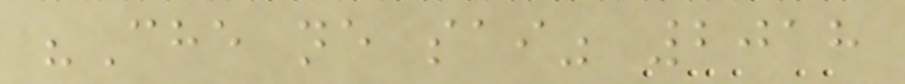"Che ne sai" 2018
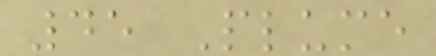45 Plume
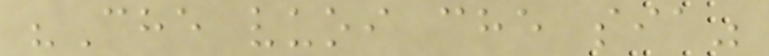"Che vuoi che sia"
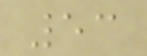53
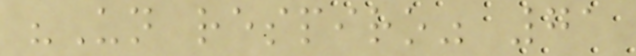"Un respiro" 71
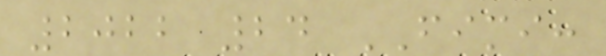2022 24 FIMI:
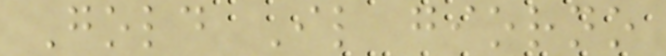Gold Il giorno
